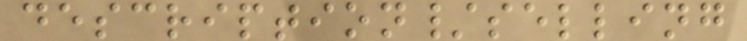description/selling
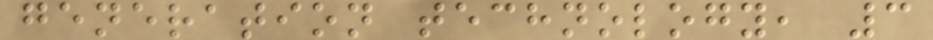generation technology, 3
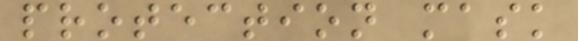protection mask
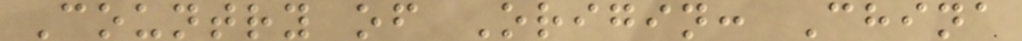Country of Origin: China
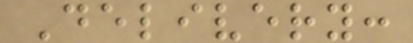Delivery:
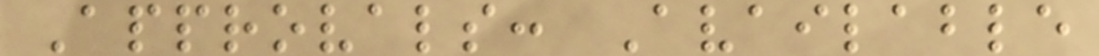Approvals: Available
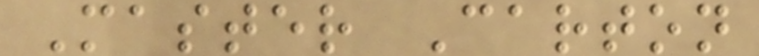Master Carton
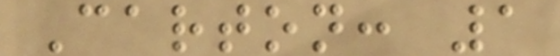Carton: 1
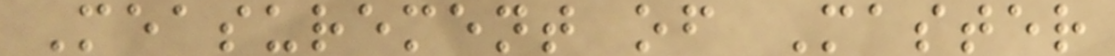Measurement of Master
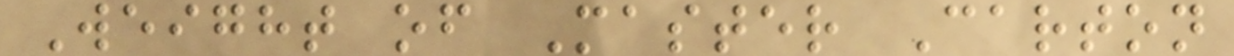Weight of Master Carton
